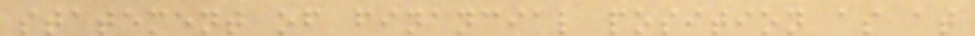statement of financial position as at
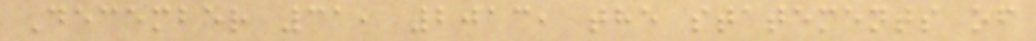December 31, 2013, the statements of
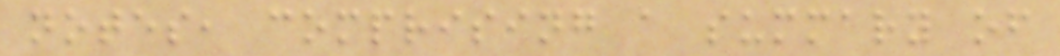notes, comprising a summary of
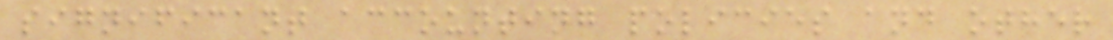significant accounting policies and other
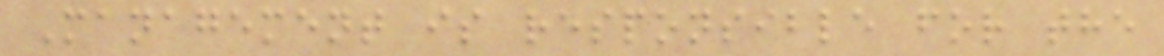Management is responsible for the
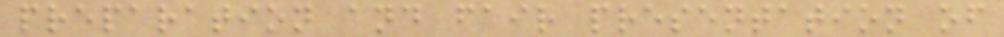preparation and fair presentation of
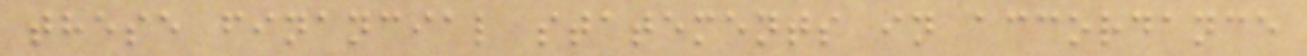these financial statements in accordance
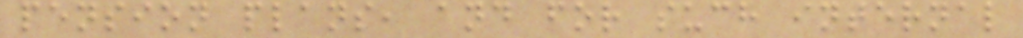pension plans, and for such internal
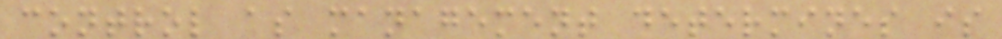control as management determines is
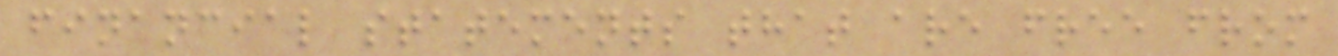financial statements that are free from
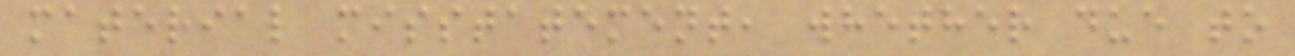material misstatement, whether due to
